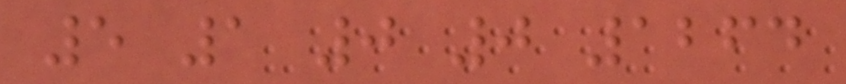5 1 0 0 1264
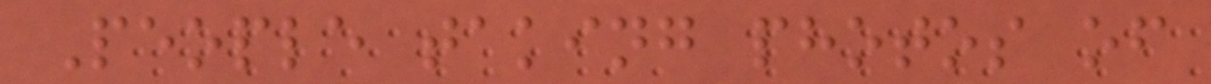People taking photos of
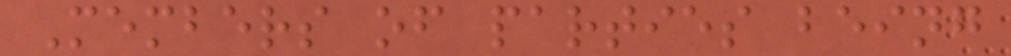Members of parties being
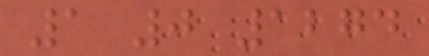1 0 1274
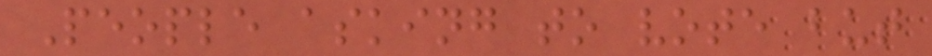People asking to vote but
